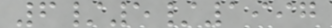6/5/1997
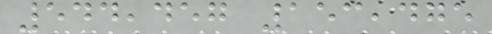544,457 153,475
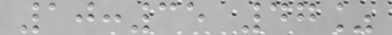10:35 47%
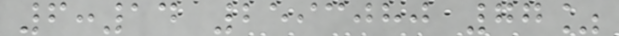6:14 2593080 77%
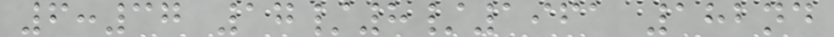6:37 17/8/1961 182nd
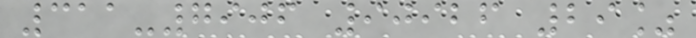311-7906 90926 29%
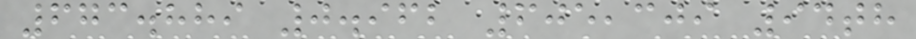673.889 0.962 605,309 94th
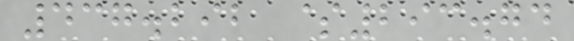437.292 $293.74
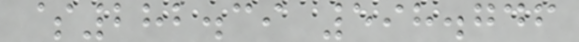$282.39 598.746
